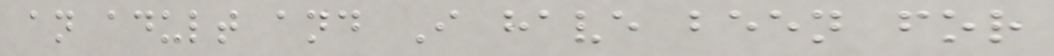an adult and I have been for
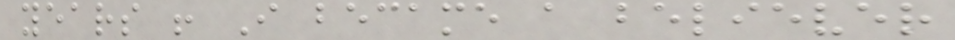years ! I became a believer
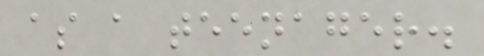as a teenager.
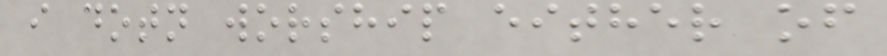i dotn worship either of
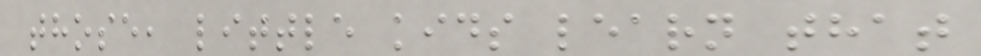those, little kids learn that
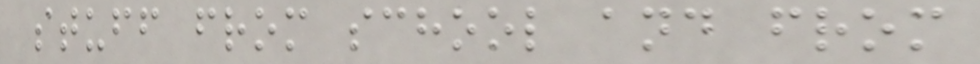stuff from school and from
